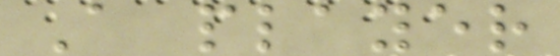A player
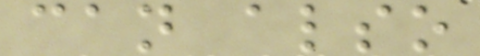can also
